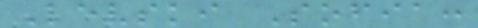Levski Sofia:
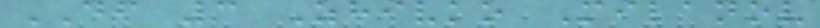DF 3 Zhivko Milanov
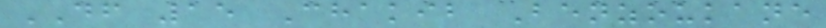DF 15 Chakib Benzoukane
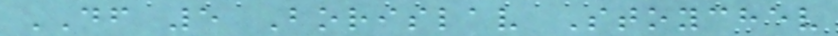DF 5 Borislav Stoychev
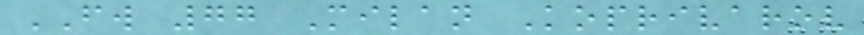FW 77 Milan Koprivarov
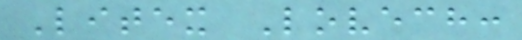Litex Lovech:
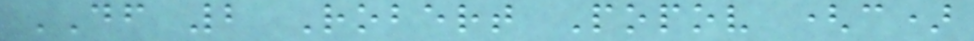DF 2 Robert Popov (c)
